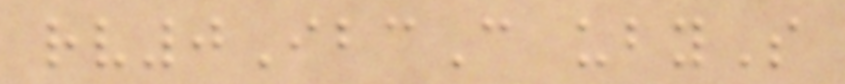rv0IbcC ubyS
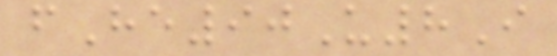fHe90U8I
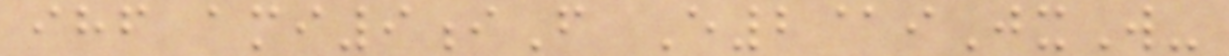ihf ami9iF E2@iJxW-
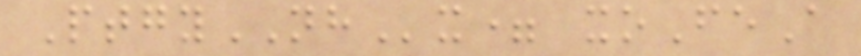PtgyNHx= xoFeA
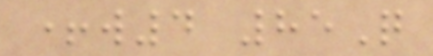+w4 85Q
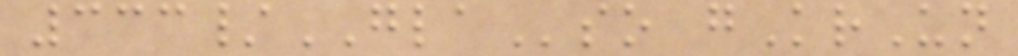333/GLAso gKrUn
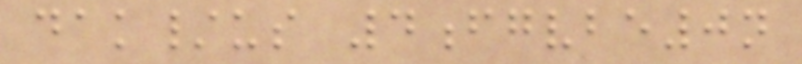dak/us 4fgvbe0n
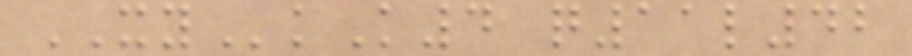XYkK4 q11l42
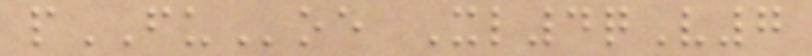pFUoe Xl4qV7
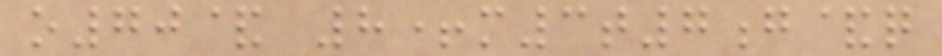o70& 8+m3t7g&q
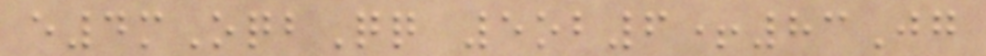e4mOqbQq 5ob6+83Jg
